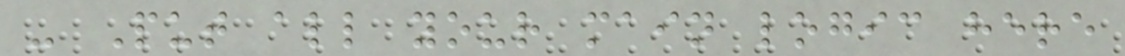- Put all your main logic here
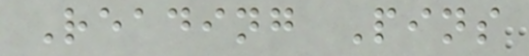Reading Pins
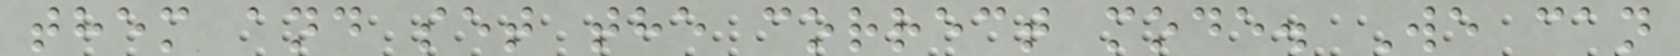them and set the correct mode. We can
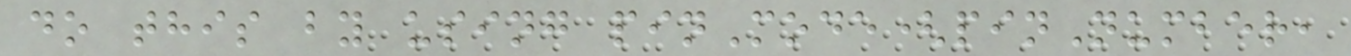do this by using pinMode(pinNumber,
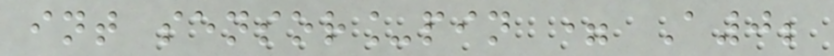int sensor_pin = A0;
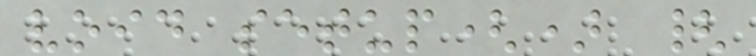void setup() {
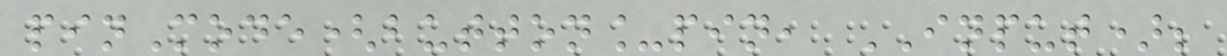pinMode(button_pin, INPUT);
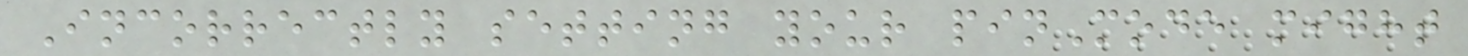Incorrectly setting your pinMode might
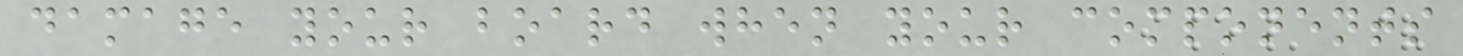damage your board when your components
